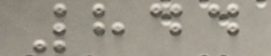844
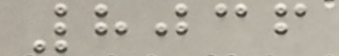8036
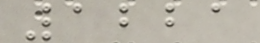1221
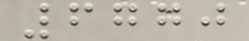6770
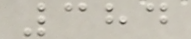384
